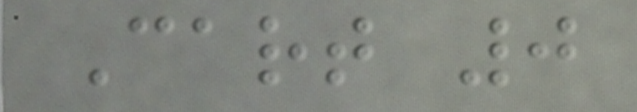Cart 0
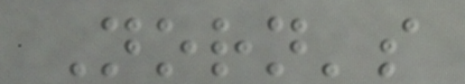Norn's
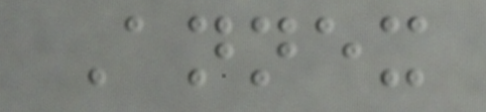Annex
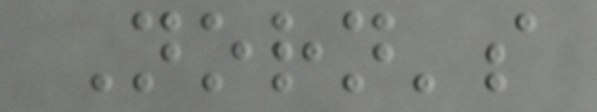Norn's
